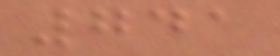741
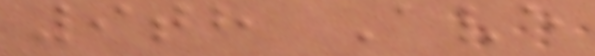9th Ave
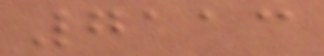7113
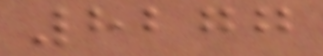8277
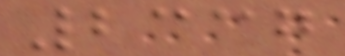2337
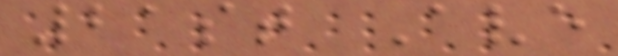21st Ave
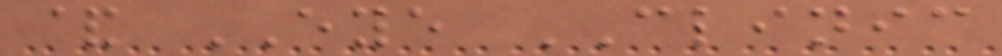& EYE CLINIC
